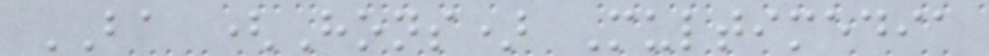BA (Hons) Multimedia
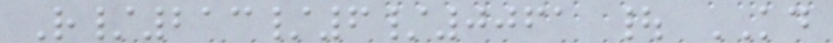R/213/6/0061 | KD
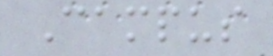Campus
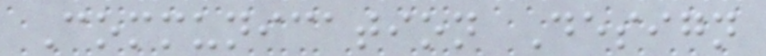Communication Design
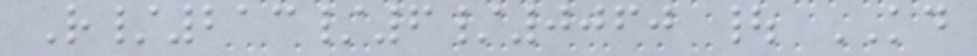R/213/6/0060 | KD
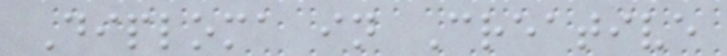Diploma in Creative
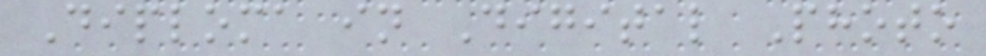Diploma in Digital Photo
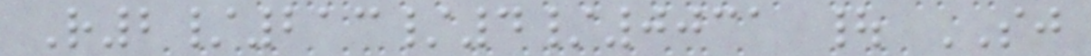R2/213/4/0031 | SJ
